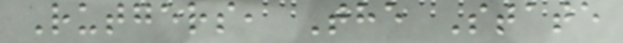Rutgers, The State
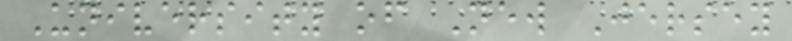University of New Jersey
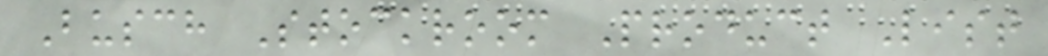Busch Stockroom Product List
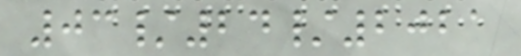03/24/2021
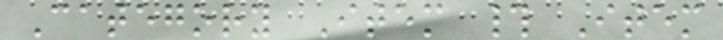Category Item # Item
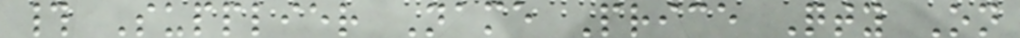# Supplier Name Price Qty On
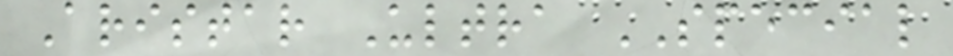Aristar Ultra SPECIAL
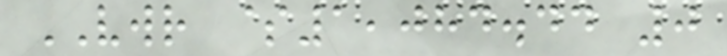VWR $1,084.44 0
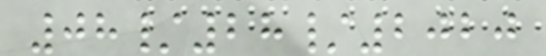08/28/2020
